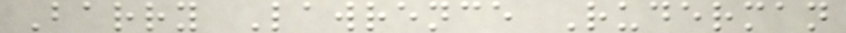Barry Lawrence Ruderman
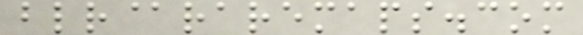blr@raremaps.com
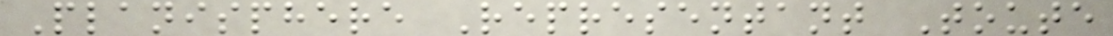Planisphere Representant Toute
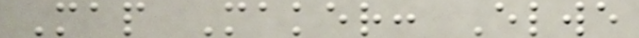Map Maker: Elwe
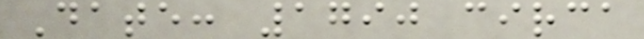Date: 1790 circa
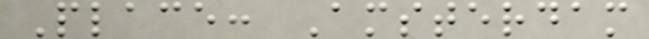Place: Amsterdam
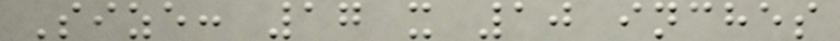Size: 17 x 10 inches
